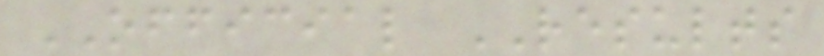OFFICIAL RESULTS
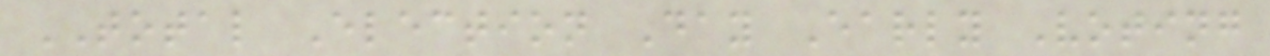TOTAL Election Day Early Voting
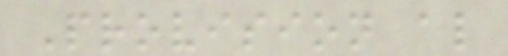Provision al
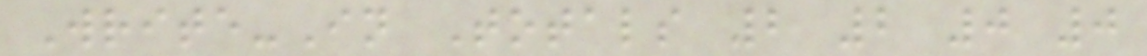Write-In Totals 2 2 0 0
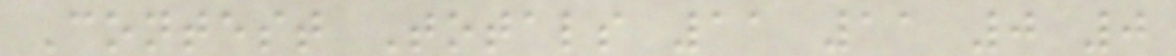Contest Totals 11 11 0 0
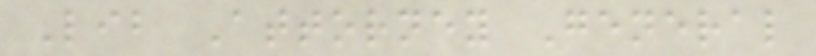Lib Attorney General
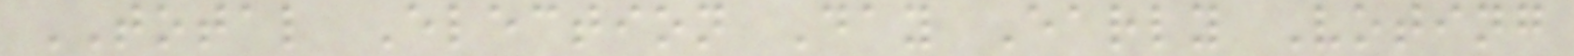TOTAL Election Day Early Voting
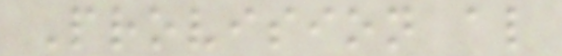Provision al
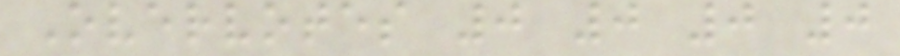Overvotes 0 0 0 0
